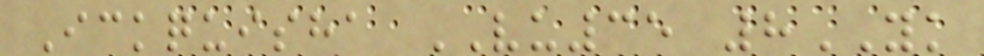Ickquisha VU35 8YK
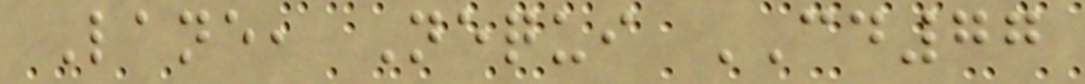Lane, Nequi CD77
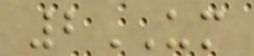2UM
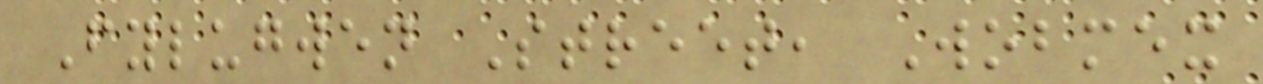Fylugwen Street, Wobmex
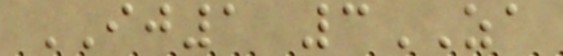IJ1 3ZA
